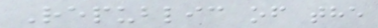Republic of the
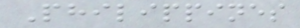Philippines
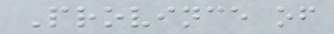Province of
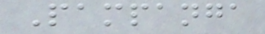Pampanga
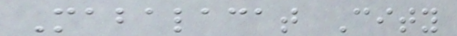Mabalacat City
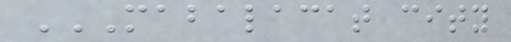MABALACAT CITY
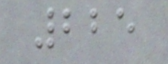225
